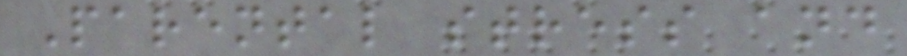Parental stress and
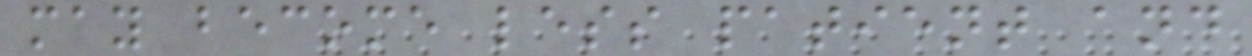may become less patient and
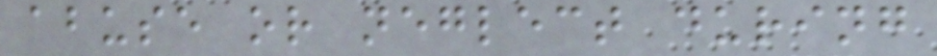abuse or neglect during
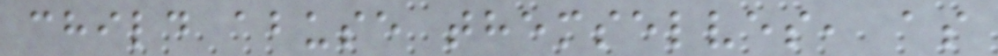child abuse themselves, as
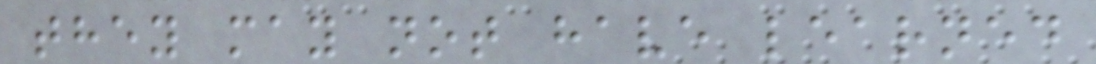they may not have learned
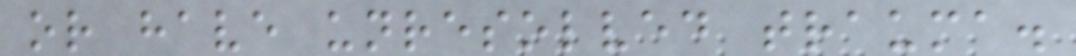or have unresolved trauma.
